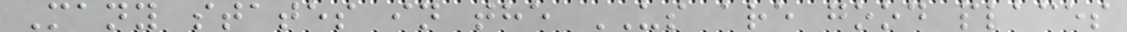Many states in the US are good places
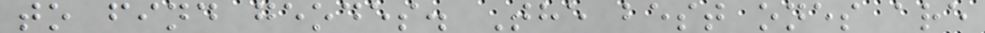to find geodes. The best ones are
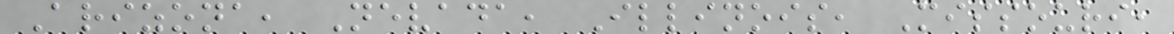Arizona, Nevada, Illinois, Missouri,
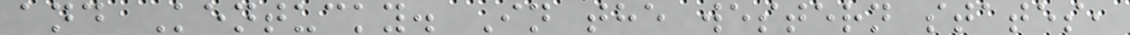and Kentucky. In the western states,
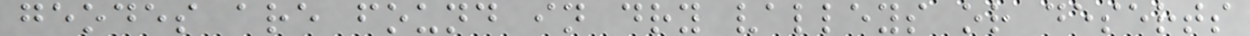geodes are found in dry valleys or deserts
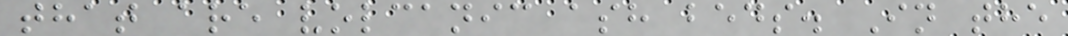that are volcanic ash beds. In the
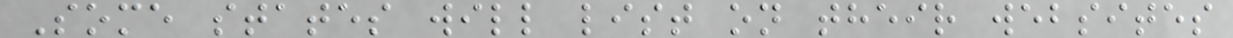Some states will list on their websites
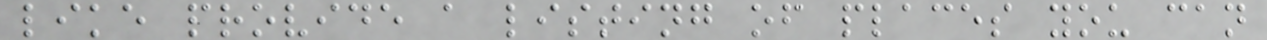like provide a listing of places you can
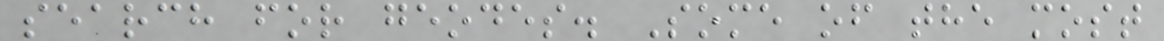search for geodes. Some of the most
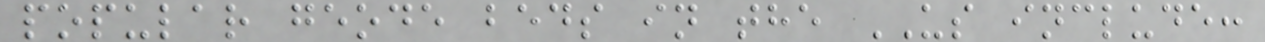popular geode beds in the US include:
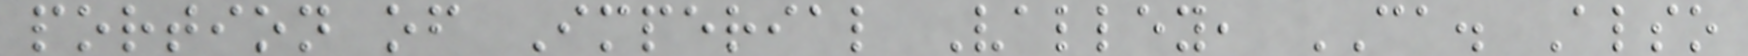portion of Imperial Valley, CA. Also
